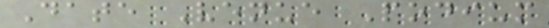Date Venue Podium
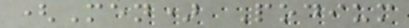(Men) Podium
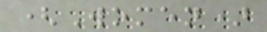(Women)
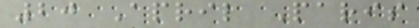20 April Paris
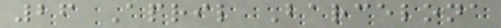26 April Barcelona
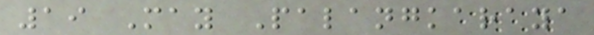19 May Palangkaraya
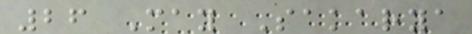26 May Sakarya
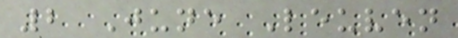2 June Leuven
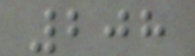208
